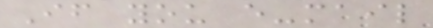If you e-mail
